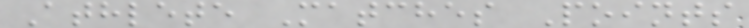Athlete Matches Points
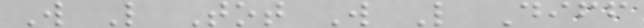W L Tot W L Diff
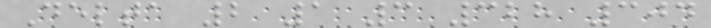Delta 2 1 3 328 304
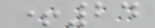+24
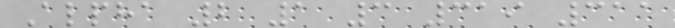Alpha 2 1 3 319 311
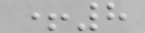+8
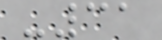-31
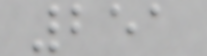251
